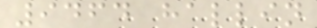9464 hallin
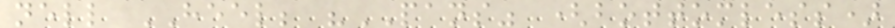nell HEEL; "PANS" (bottomless)
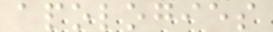apologies
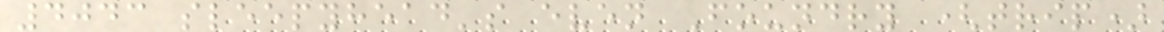4043 sleepyhead's even Foundry (trip)
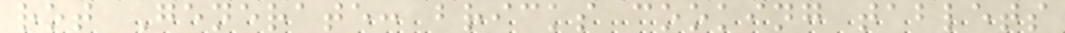rot Generate: bricks cooking tablets
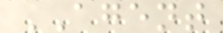AGENT
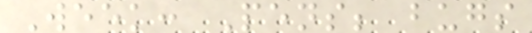Week: Pens; bugs
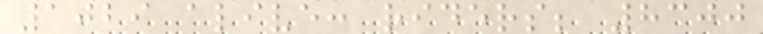1029 alive: riders; 8300
